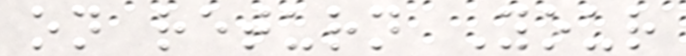on return Your
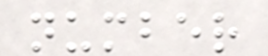number
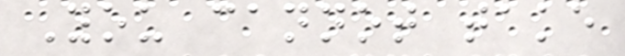You cannot take
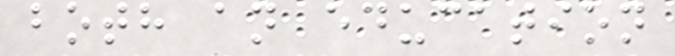both an education
